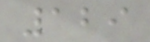129
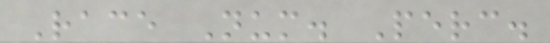Race Num. Perc.
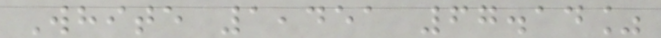White 1,451 67.14%
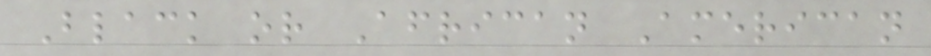Black or African American
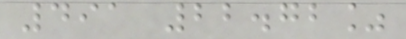491 22.72%
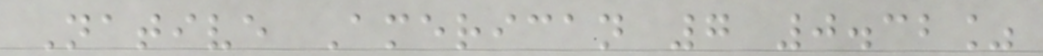Native American 7 0.32%
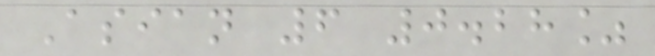Asian 6 0.28%
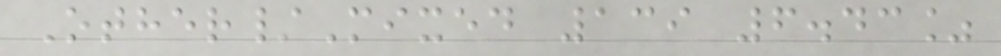Other/Mixed 139 6.43%
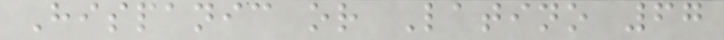Hispanic or Latino 67
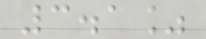3.1%
